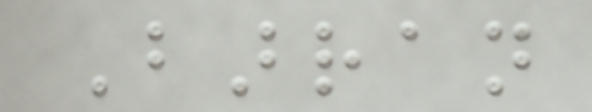Barran
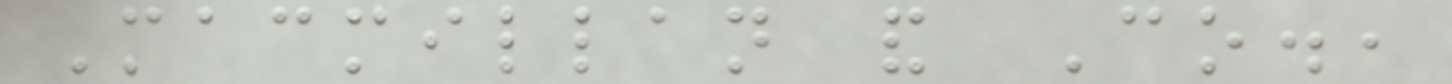Macmillan and Co.,
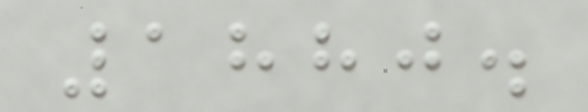1880.
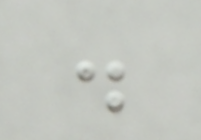.
